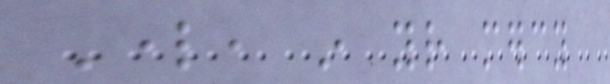Lord, in your mercy
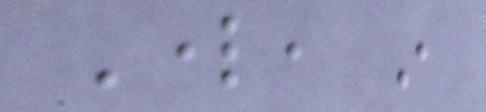Lord, in
